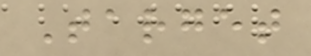Target
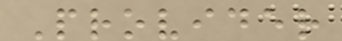Provider
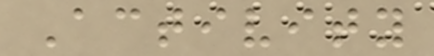Activity
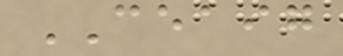CEAIG
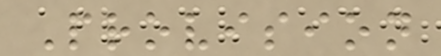Provision
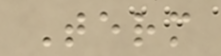Term
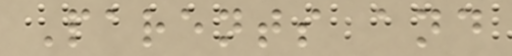Parents and
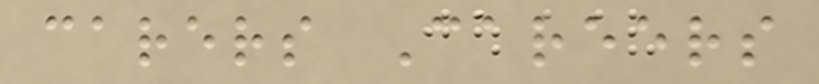carers Careers
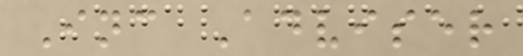Inc Adviser
